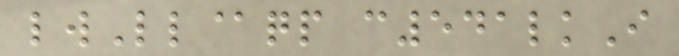lwLl@qp c541lkI
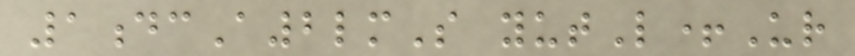1dcA2lmS yutL+Ur
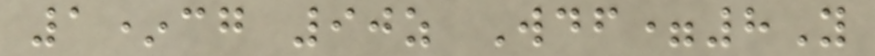1*cg 90z Wdf=8Y
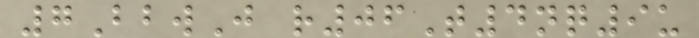7BbwJ r06T4nq9u
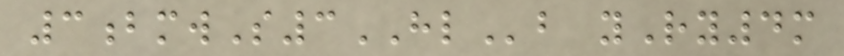3bmwS3HLb yRy4m
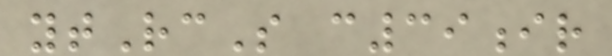ytRcS c39ir
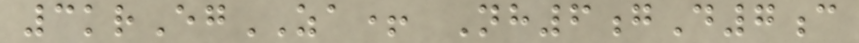3krEgZA+ Nh6gD7c
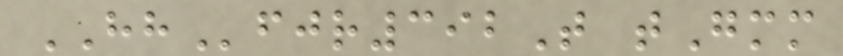HHfjr392T tGmm
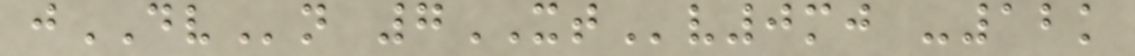jDVn 7XTv0mj -12k
